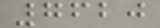7620
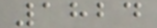1824
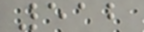512
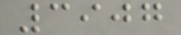3907
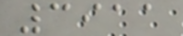3911
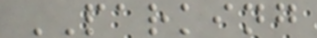PARKING
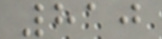810
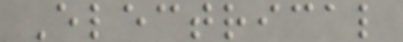Electrical
